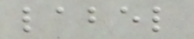label
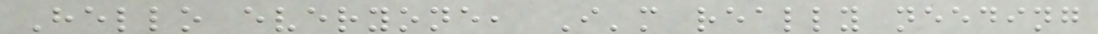Hello everyone, I'm really needing
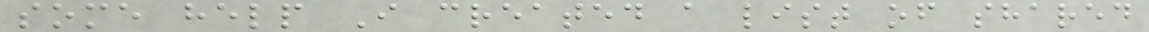some help I created a list of shared
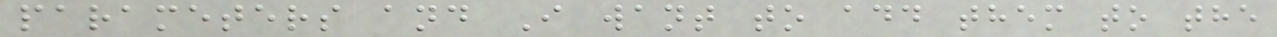parameters and I want to add them to the
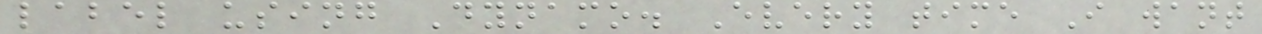label using Dynamo. Every time I want
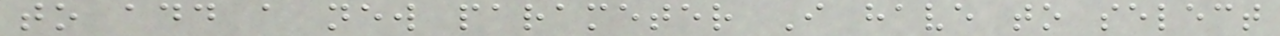to add a new parameter I have to select
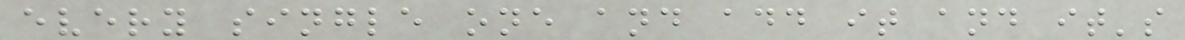every single one and add it and it's
